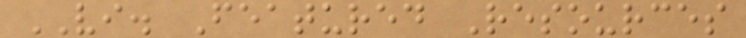VI. Featured Resources
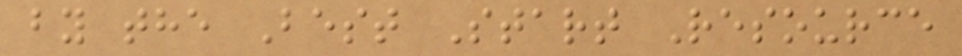by the Best Start Resource
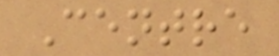Centre
